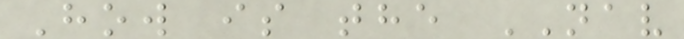How is the NAV
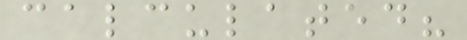calculated?
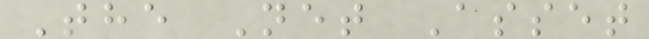The Net Asset
